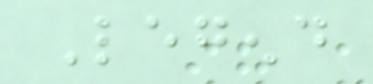Legend
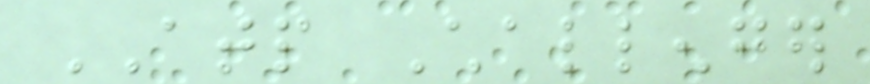ATP Challenger
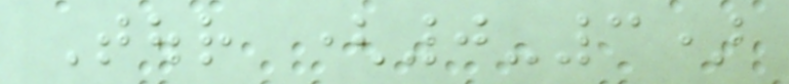Tour (0-3)
